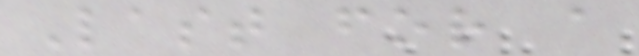Last for a
